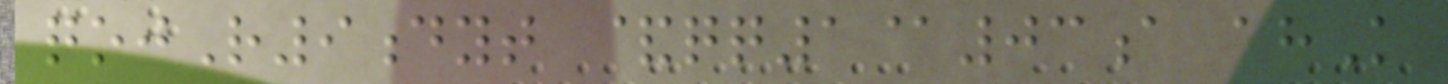qojR9dyt &qq1@03a ahK
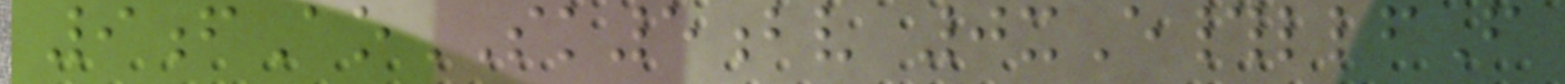9fAoSK5bv 0xE#llfF
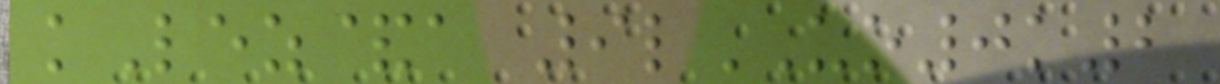kLez&a 9lUO0k2
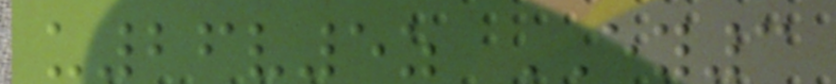u26v5z EY3
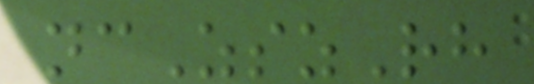ncZszRh
